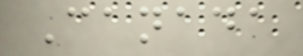Canada
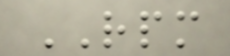RPM
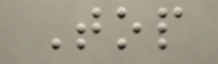Top
